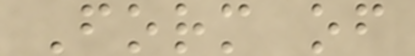Form of
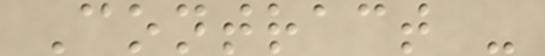Contract -
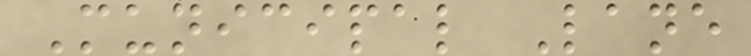Municipal Lane
